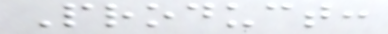Product:
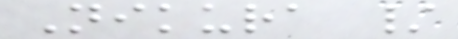Nikura /
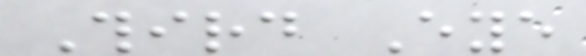Third Eye
